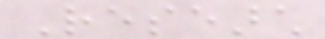Research
